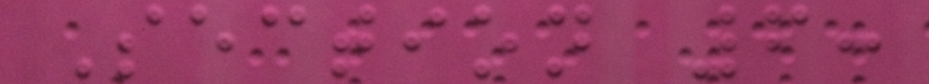Section 6:
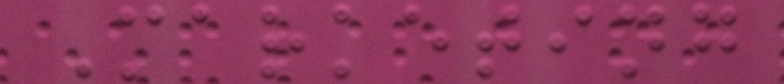Marketing
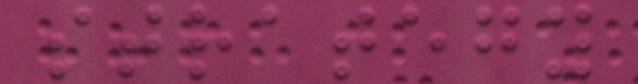strategy
